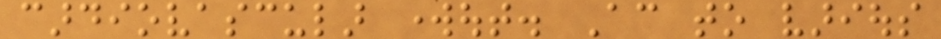cardiovascular workout. According to various
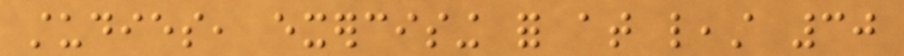studies, exercising for at least 30
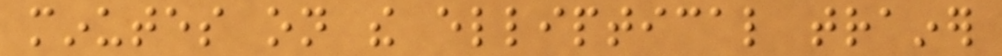minutes on the elliptical trainer
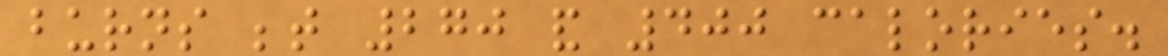burns between 270 and 400 calories.
